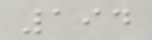194
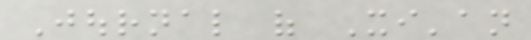Journal of Xi'an
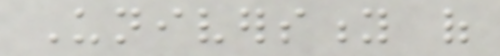University of
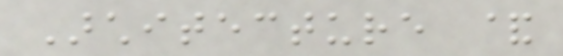Architecture &
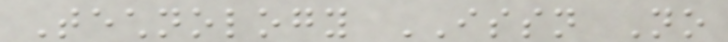Technology ISSN No
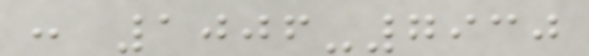: 1006-7930
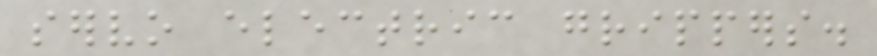servo electric grippers.
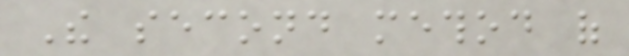The second method of
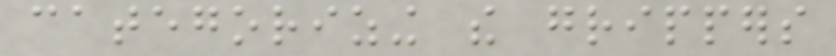categorizing the grippers
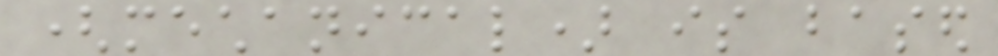(mechanical) is based
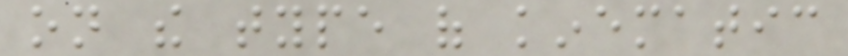on the type of kinematic
